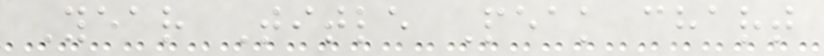Year Title Peak chart
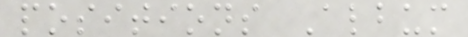positions Album
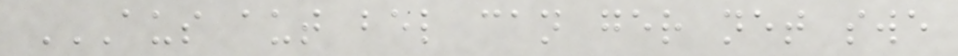AUS AUT BEL CAN GER NET SWE
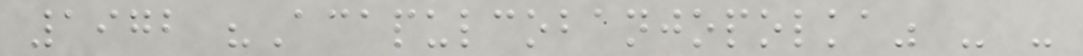1972 "Acapulcobanjopolka" - -
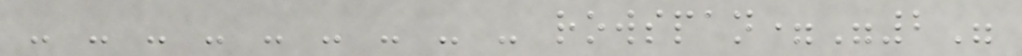- - - - - - - - - rowspan="2"
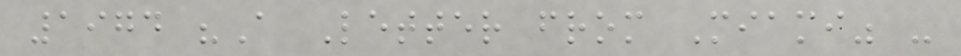1974 "A Letter from Miami" -
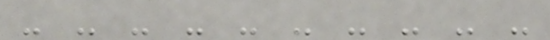- - - - - - - - - -
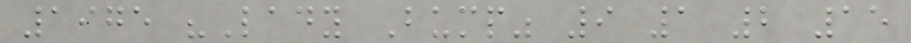1975 "Lady Bump" 9 1 2 15
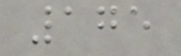175
